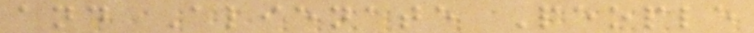and Alienate People
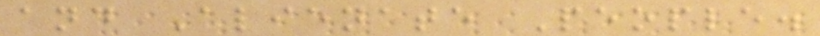and Alienate People.
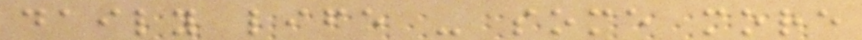daily life - some more
